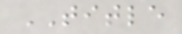TITLE
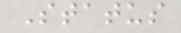Status
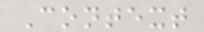Context
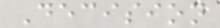Decision
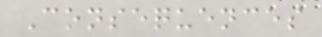Consequences
